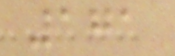171
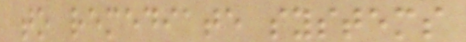to remediate systems
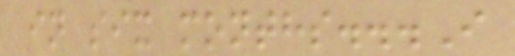in six months...I
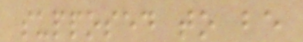supposed to be
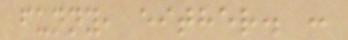funny, either. :
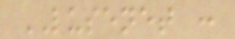LUSENET :
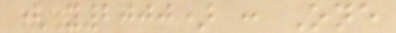(Y2000) : One
